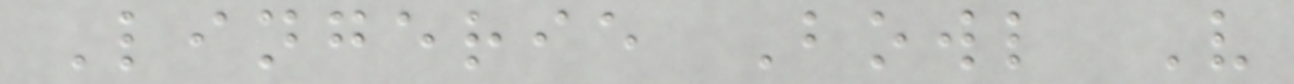Lingerie Bowl V
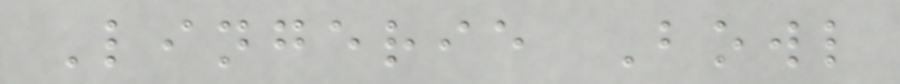Lingerie Bowl
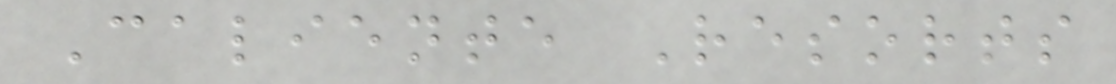Caliente Resorts
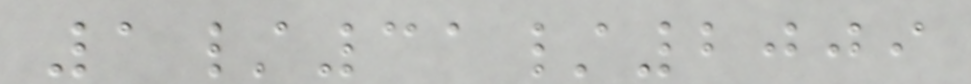1/31/2009
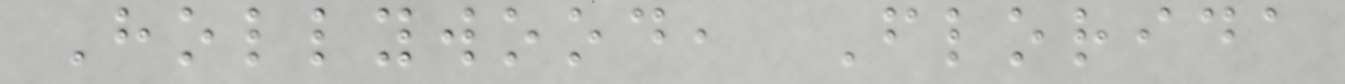Hollywood, Florida
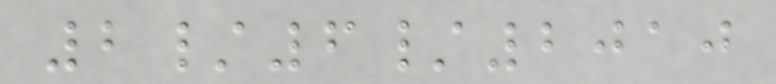2/6/2010
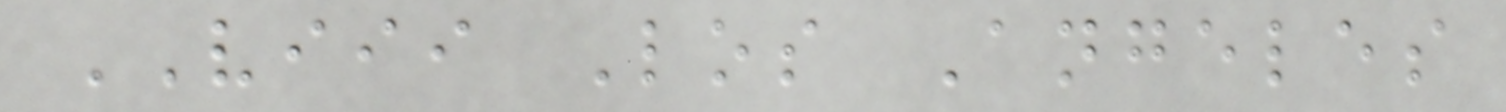VIII Los Angeles
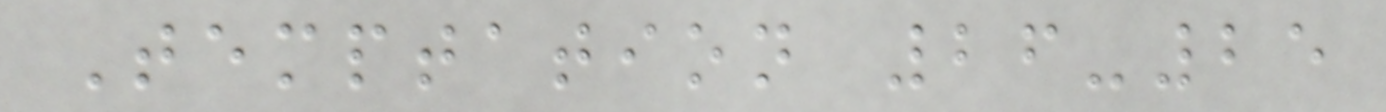Temptation 26-25
